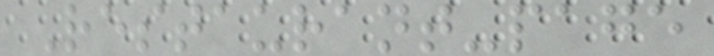Restaurant-page
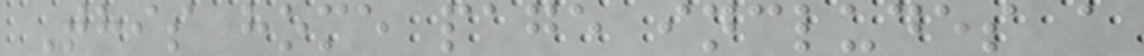This home page includes a
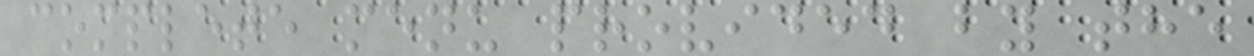complete menu provided by the
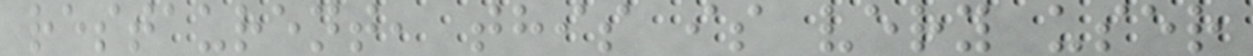restaurent, this is very user
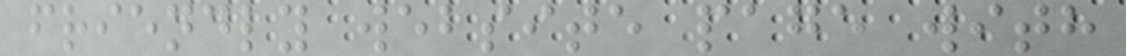friendly website page with
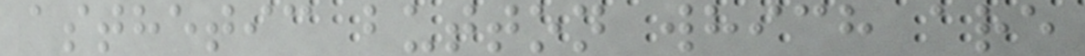asthetic button which are
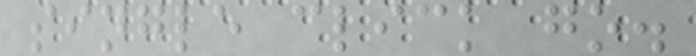single click go.
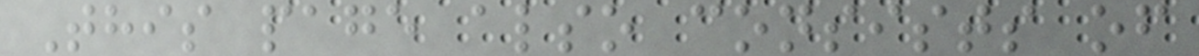This page also consists of
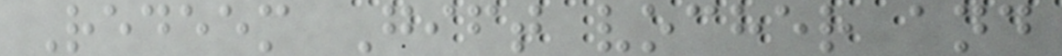Redeem Gift vocher and
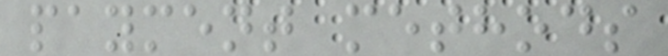payment methods
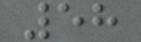58
